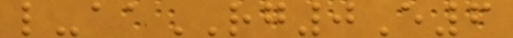l-aaRG0E6
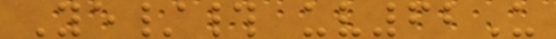Ye/# uv62U
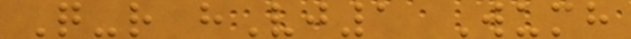Q-r hVj1 Wumh
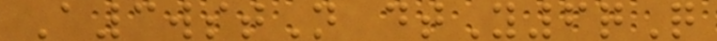A3wstN dtY6qQ
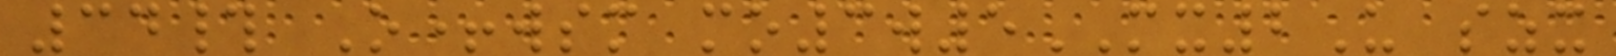34# O+wsm mo3w5MX2U szx
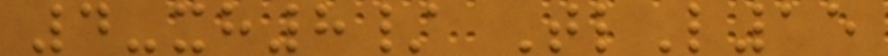4-xh8/ TlL15
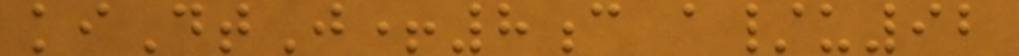kiDtJ+8c a/u92
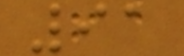91
